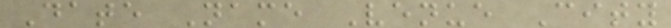Date Name Venue City
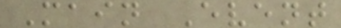Main Event
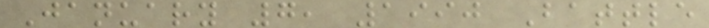January 7, 1990 Battle
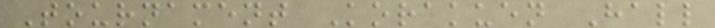Tournament Korakuen Hall
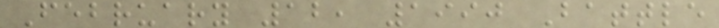February 12, 1990 Battle
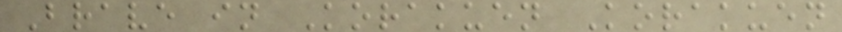Brave in Korakuen Korakuen
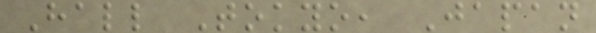Hall Tokyo, Japan
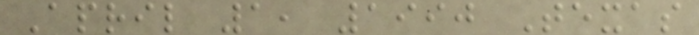April 1, 1990 Texas
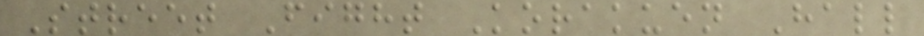Street Fight Korakuen Hall
